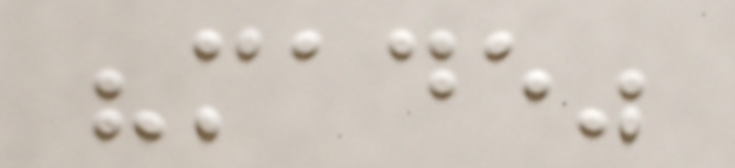"made"
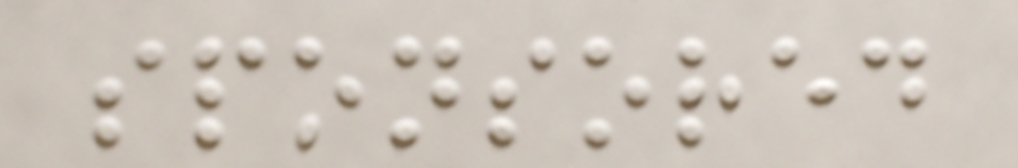sponsored
